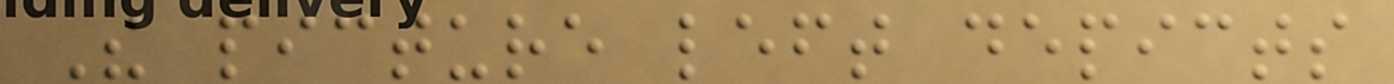The picture left depicts
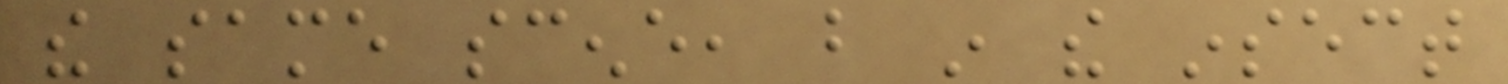the same scene, but in the insect
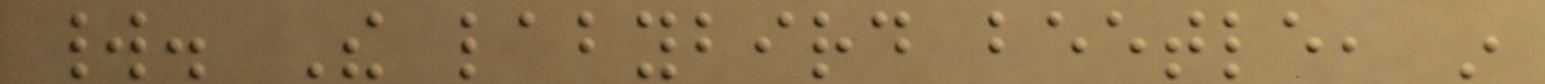world. The labybird beetle, in
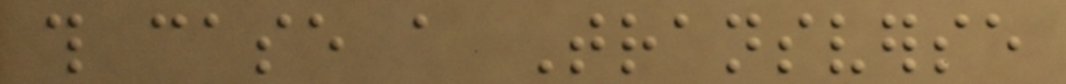this case a Transverse
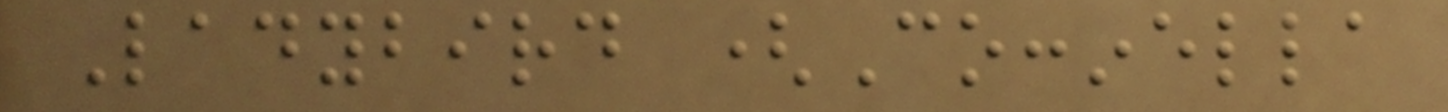Ladybird (Coccinella
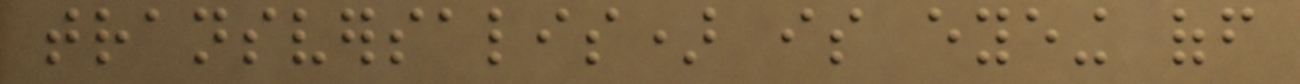transversalis) is eyeing off
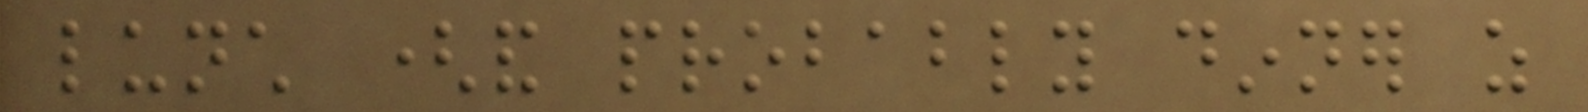lunch (and probably dinner as
